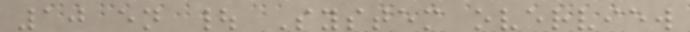10 en | System overview
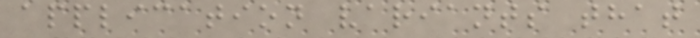application variants that
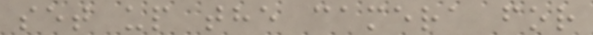set up the camera for
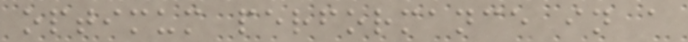optimum performance in a
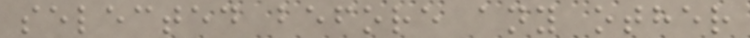selected before any other
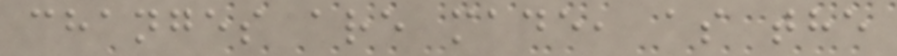changes are made, as the
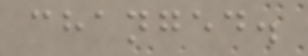changed.
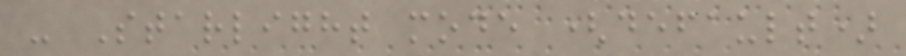- Starlight mode (default)
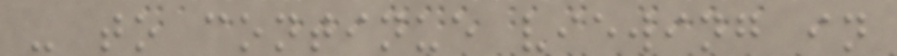- to continue viewing in
